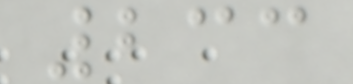233
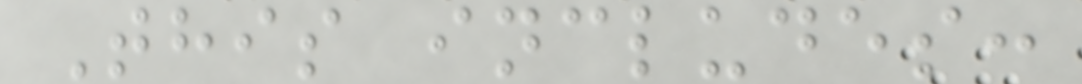This includes:
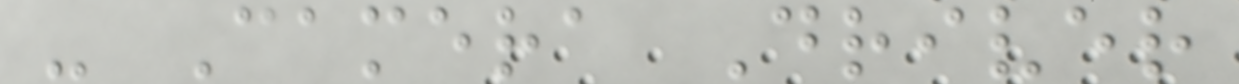- Camera Driver
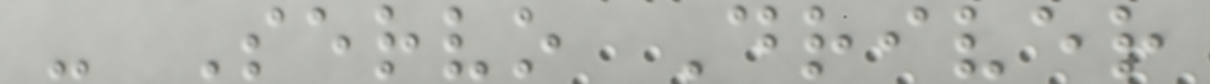- Servo Driver
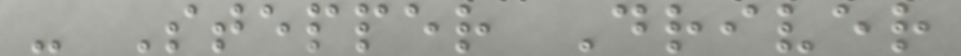- Stepper Driver
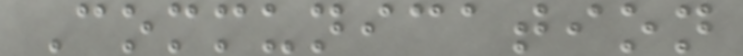Communication
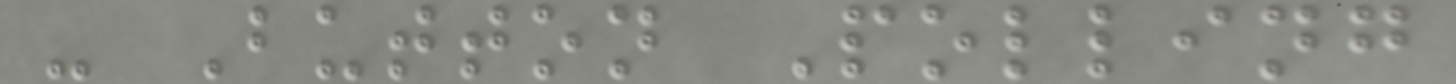- Button Polling
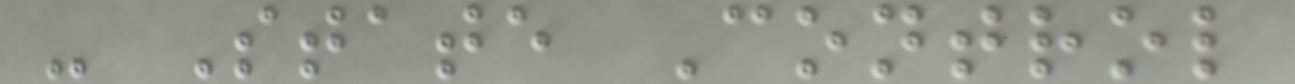- State Control
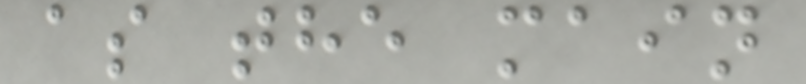as the main
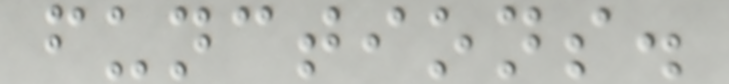functions.
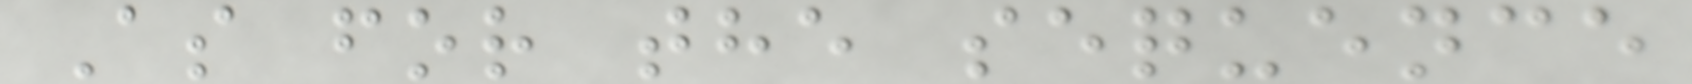As for the sequence
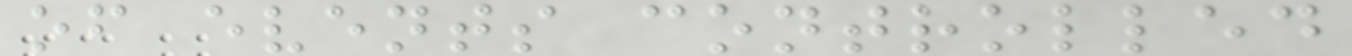of events controlled
